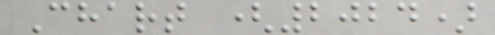Chart (2024)
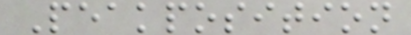Peakposition
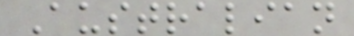Australian
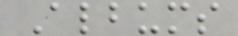Albums
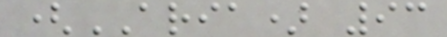(ARIA) 93
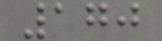170
